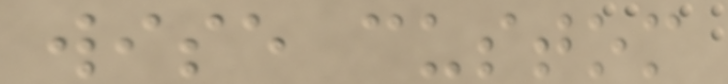wise custom
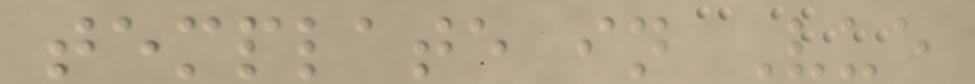template in Vue
